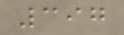397
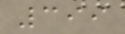399
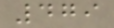479
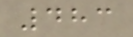483
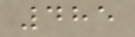485
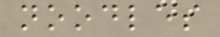noodles
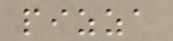pizza
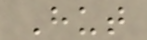Hut
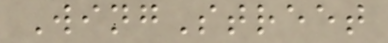WingStreet
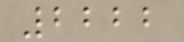2222
